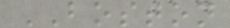BOSTON
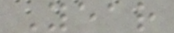Year
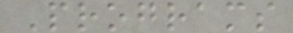Programs
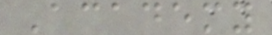Academy
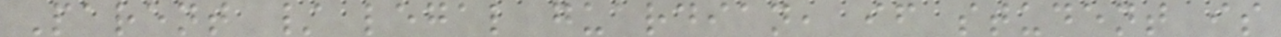Parent / legal guardian, if student is
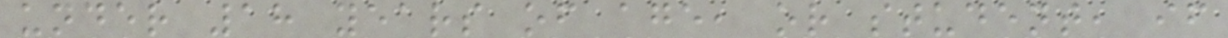under 18 years of age, or student, if
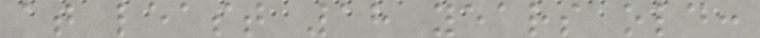at least 18 years old:
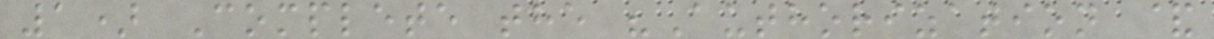1) Complete the "Authorization &
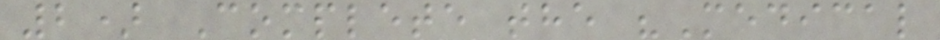2) Complete the "Medical
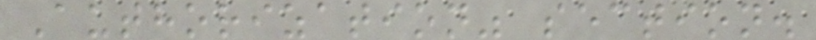Authorization" section.
